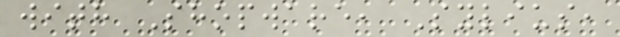with Shopware, Sylius,
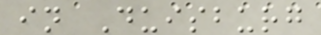in Duisburg
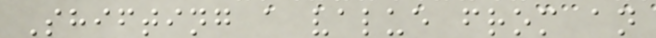Shifting a value from an
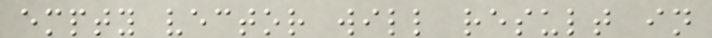empty vector will result in
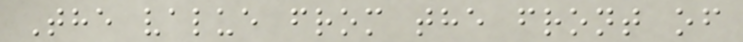The value from the front of
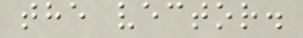the vector.
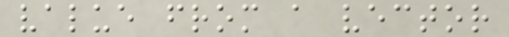value from a vector
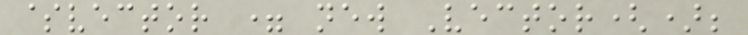$vector = new Vector();
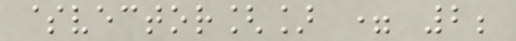$vector[] = 2;
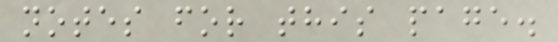notes for this page.
